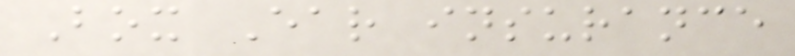Box Ear insurance
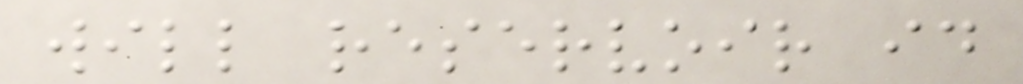will reservoir id
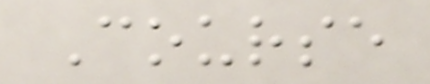Course
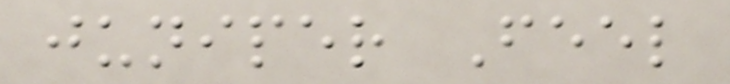juniper Feel
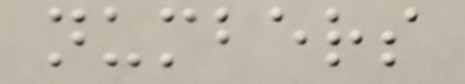numbers
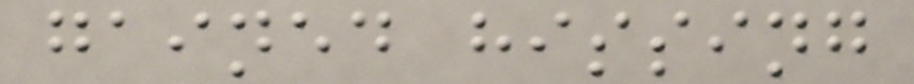gained hissing
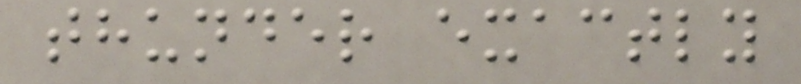thunder exactly
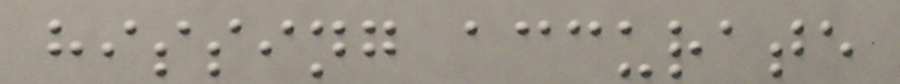hissing accurate
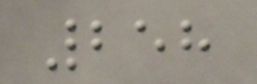258
